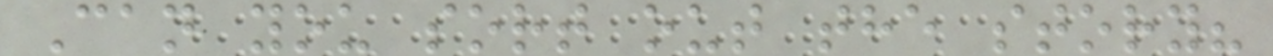Can you sort out the story?
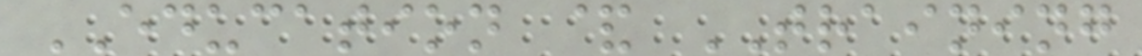EDUCATION & TRAINING
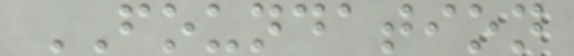FOUNDATION
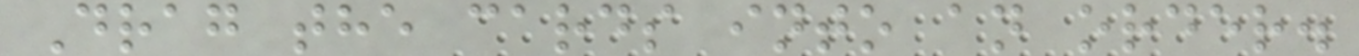Drag the cards into an order.
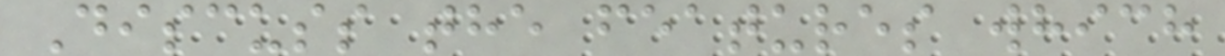Discuss the features which
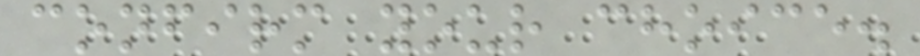confirm your choice.
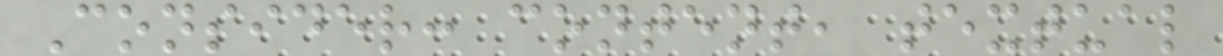Consider: content, textual
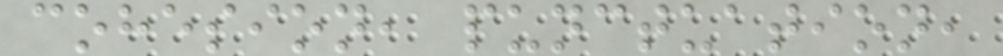cohesion, punctuation,
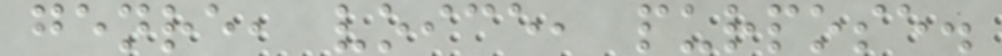genre, voice, purpose.
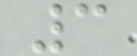3
